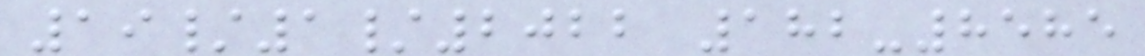19/1/2022 182-8585
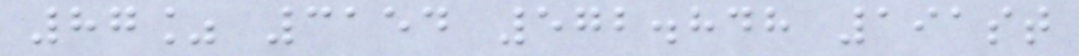87% 3154 572.848 191st
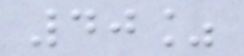40%
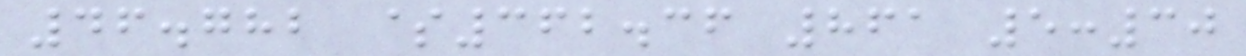46.782 $362.36 861 5:30
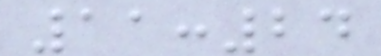11:24
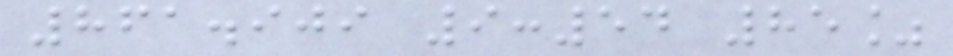861.909 9:54 85%
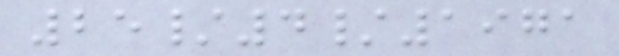25/4/1971
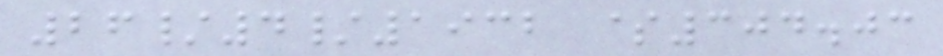26/4/1932 $304.03
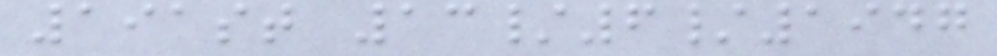191st 13/6/1947
